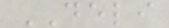DELI
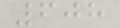608
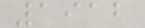1912
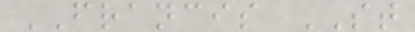FRANCIS ST
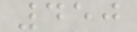450
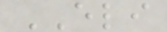ELI
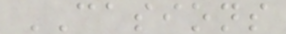CASIONS
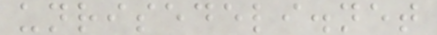unrisedeli.net
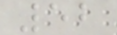52
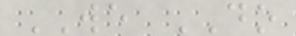WE DO
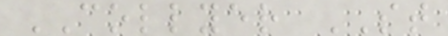COLLYER ST
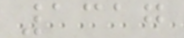1317
